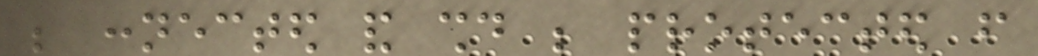be connected and should be protected from
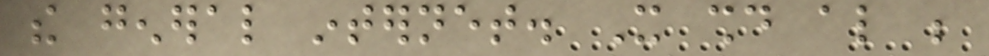the general internet. It should also be
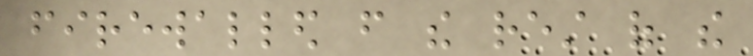firewalled from the rest of the
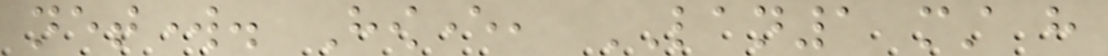network. However, LAN1 must have
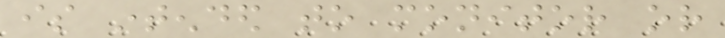is intended to monitor or
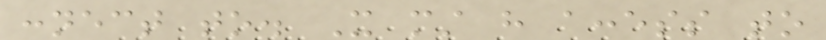connect to. It must have access to
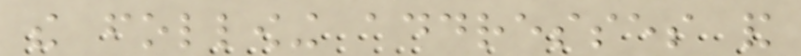the following addresses and
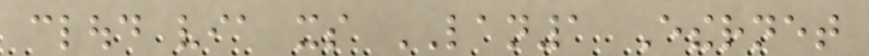cloud via its LAN1 Ethernet
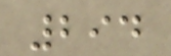294
